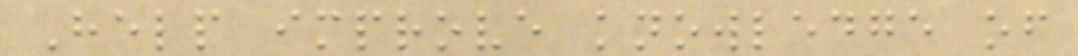Help improve knowledge of
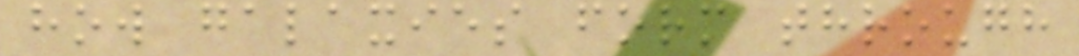how galaxies form through
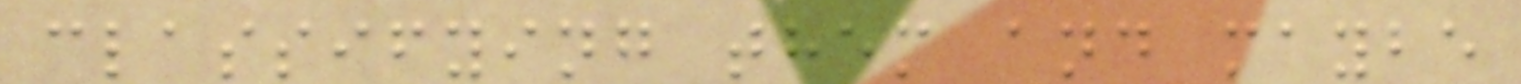classifying them and maybe
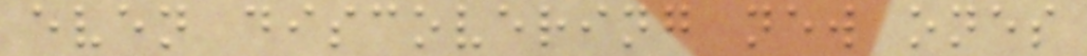even discovering new ones
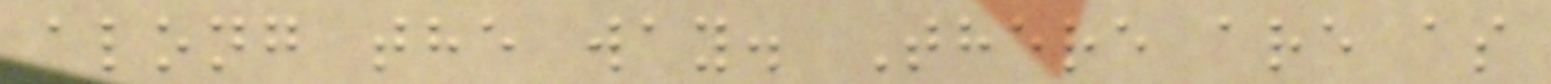along the way. There are as
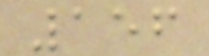156
